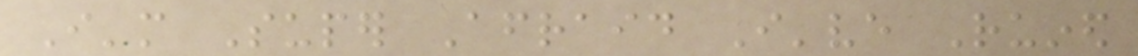I'm Super Afraid I've Ruined
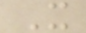It
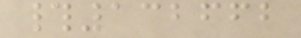#132662
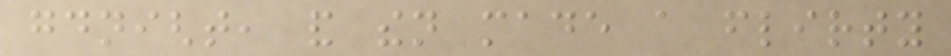goodnight, and then made a flirty
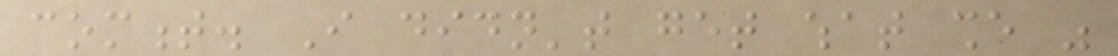comment. I didn't get what she was
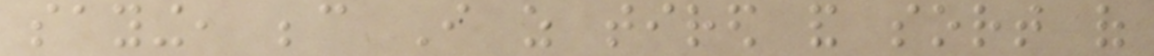saying, because I as tired and sort of
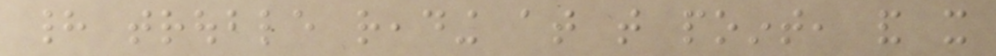had trouble reading at that point, and it
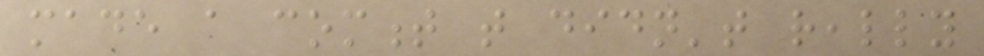made a comment that didn't really
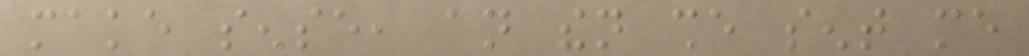make sense, an then she sent me
